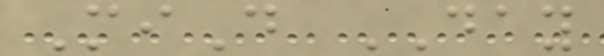MiD DAY
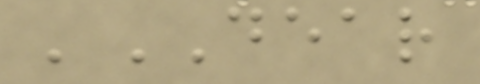'DEAR
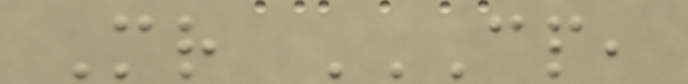Mr CP,
